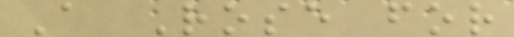A Rose for
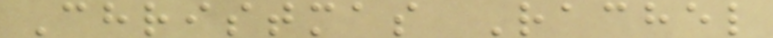Christmas Rachel
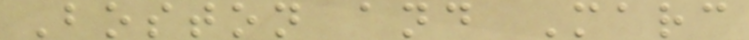Boston and Marc
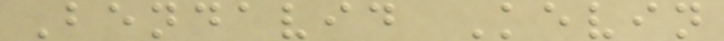Bendavid Kevin
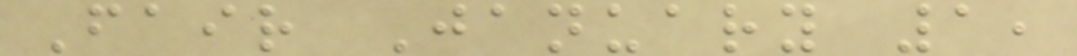Fair January 1,
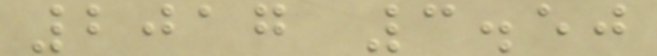2017 3.50
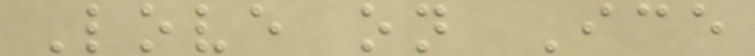Love on Ice
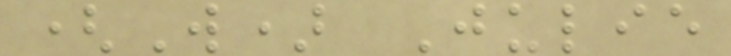(W) Julie
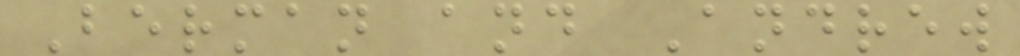Berman and Andrew
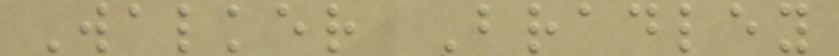Walker Bradley
